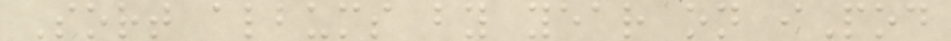Sort albums by year on iPod
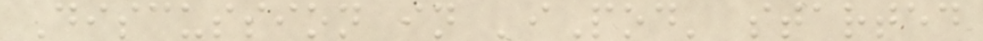Discussion in 'iPod' started
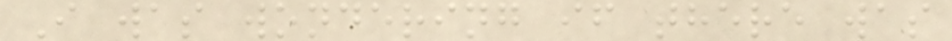I was wondering if there was
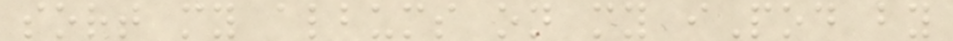sort my albums on my iPod by
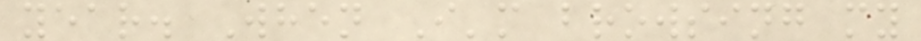year. When I'm browsing my
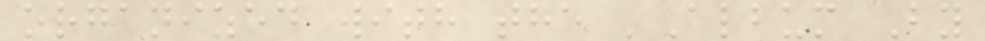organized with the 'Album By
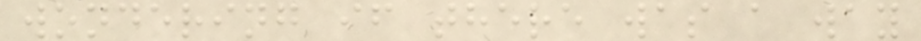wondering if there was a way
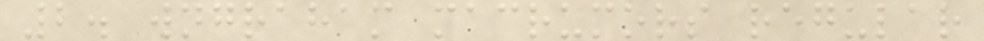2. wngraham macrumors regular
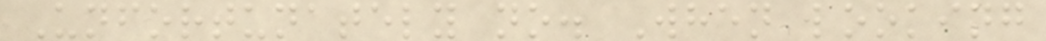Unfortunately no. When looking
